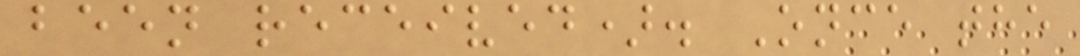been received). Once the
